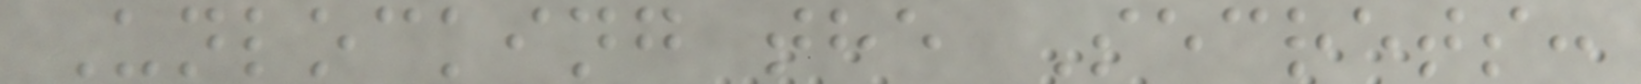Unlocking the Secrets:
